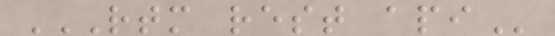RTM REST API
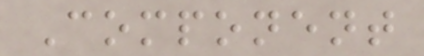Component
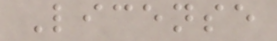License
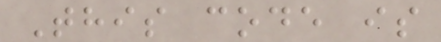This code is
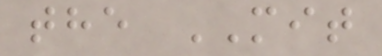the MIT
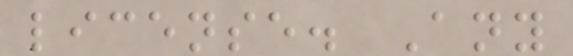license. Any
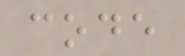code
